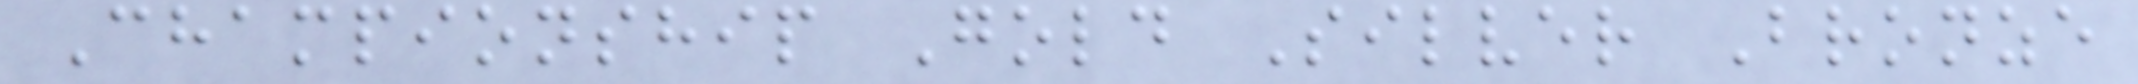Championship Gold Silver Bronze
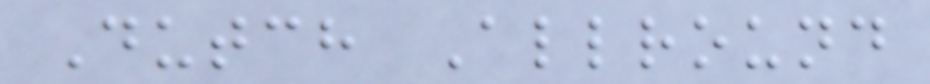Dutch Allround
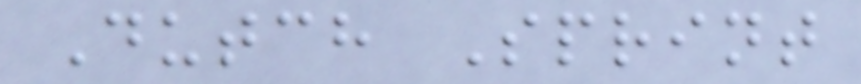Dutch Sprint
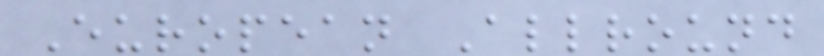European Allround
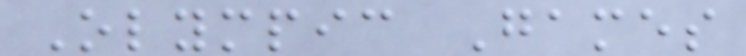Olympic Games
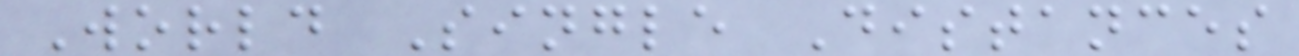World Single Distances
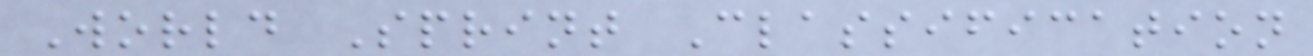World Sprint Classification
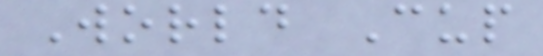World Cup
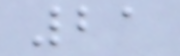21
